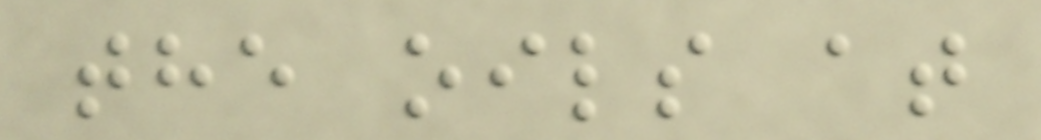the oils at
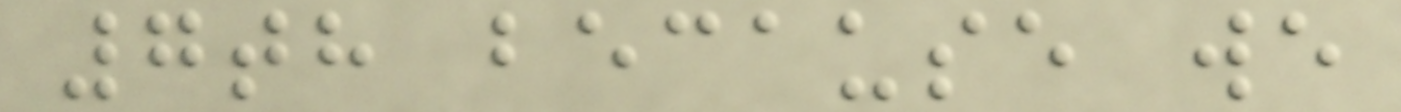7th because we
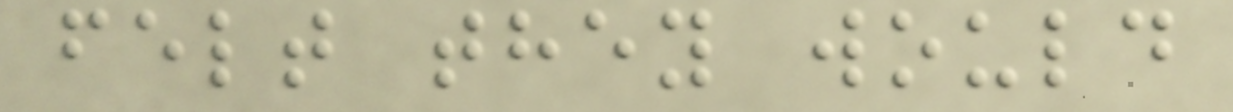felt they would
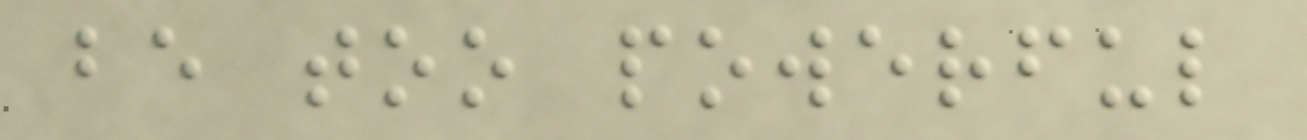be too powerful
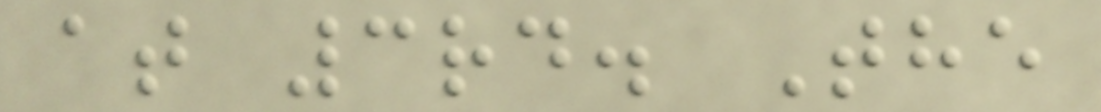at 3rd. The
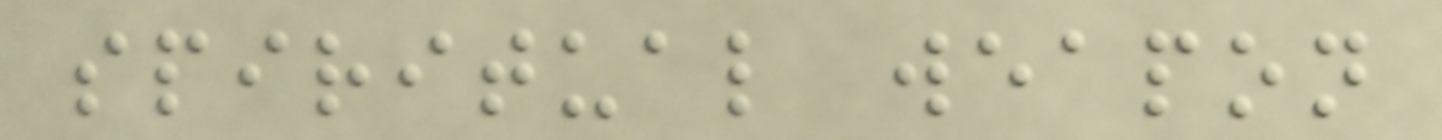spiritual weapon
